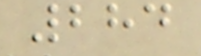284
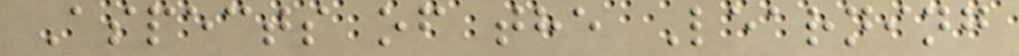Aspects of the Learning
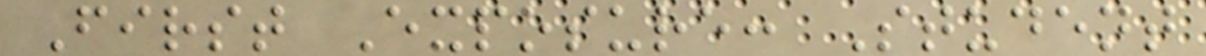First Exposure: Student
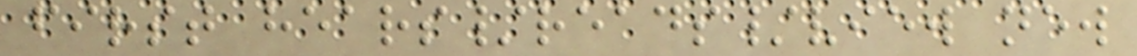first hears/reads/view new
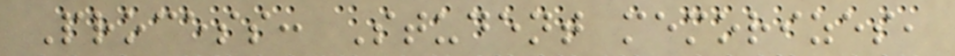Process: Student memorizes,
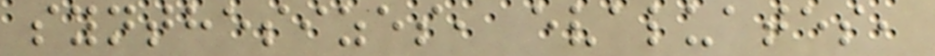synthesizes, evaluates,
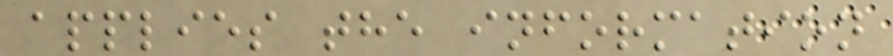applies the information
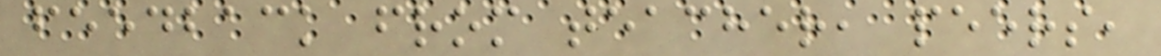feedback from teacher, peers,
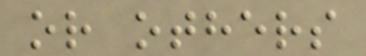or others
